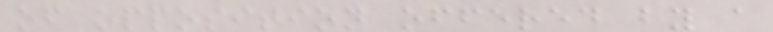of opposition offered by a
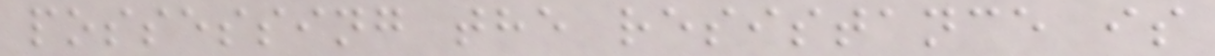possessing the resistance is
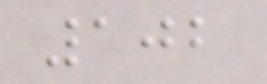102
